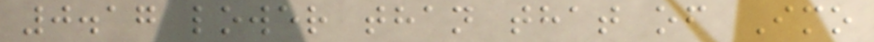0.17 lower than that of Imo
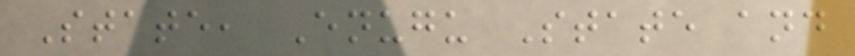State, Enugu State and
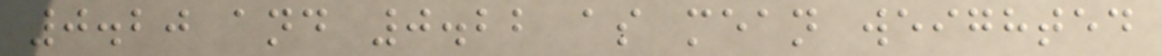0.20 and 0.22 as mean weighted
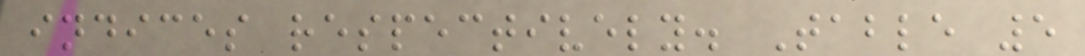indices respectively. Table 5
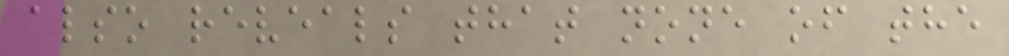also reveals that none of the
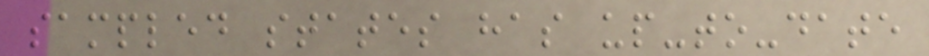sampled states has up-to-date
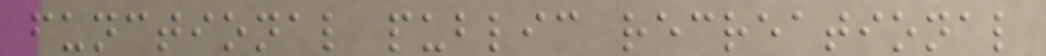functional public recreational
